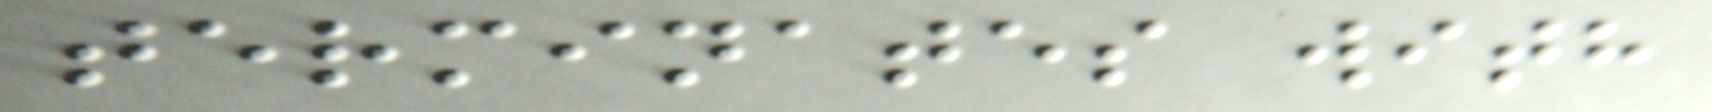terminates with
